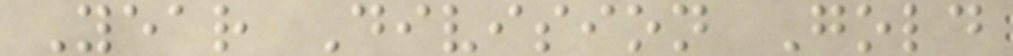Year Division Gold
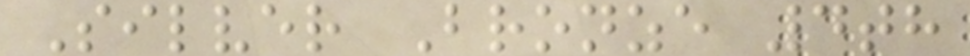Silver Bronze 4th
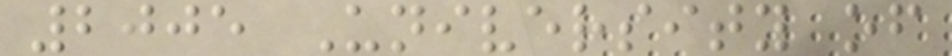2005 University of
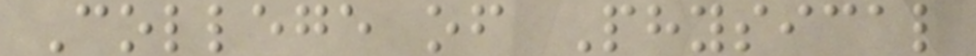College of Physical
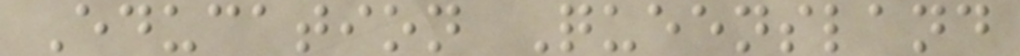Education Queensland
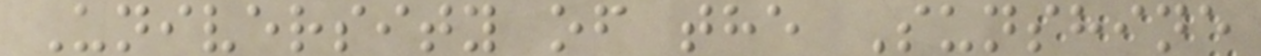University of the Sunshine
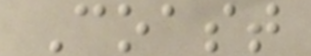Coast
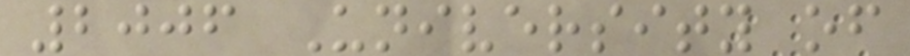2006 University of
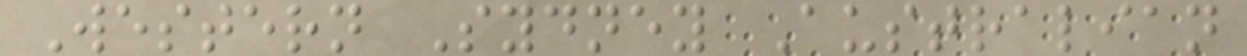Western Sydney Australian
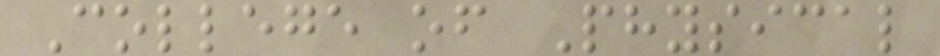College of Physical
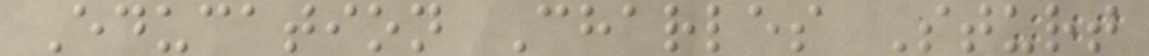Education Charles Sturt
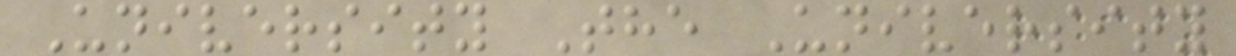University The University
